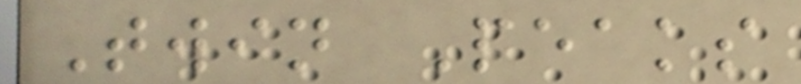Twin Peaks
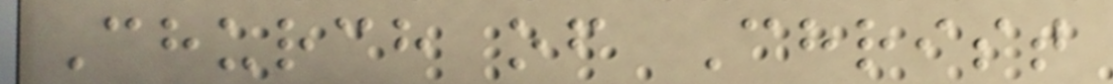Church of Christ
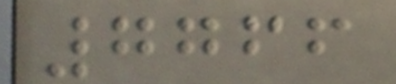7766
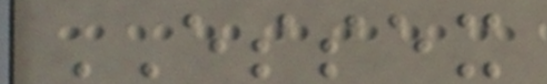ESSEX
